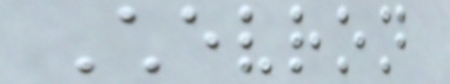Chevron
